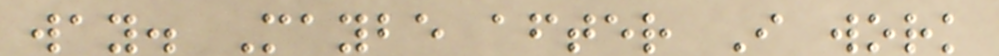way. Maybe after I work
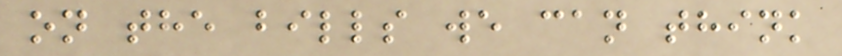on the bills we can think
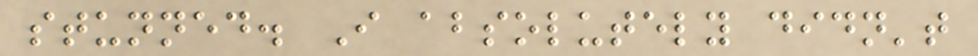stunned. I absolutely didn't
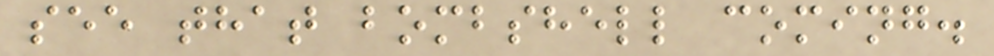see that bombshell coming.
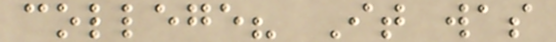college? It was
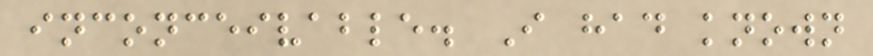inconceivable. I had known
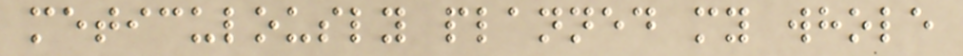meticulously planned my whole
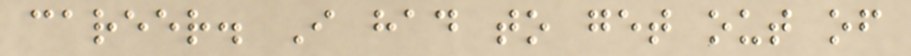career. I had to get out of
